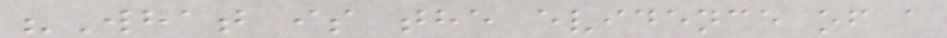"What is the evidence of a
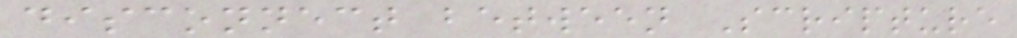disconnect between Scripture
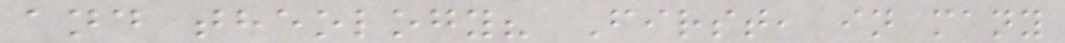and theology? First, in many
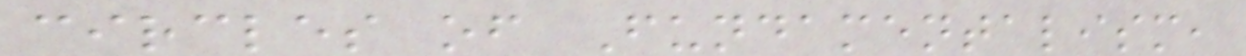circles of Fundamentalism,
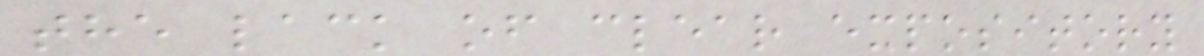the lack of clear expository
